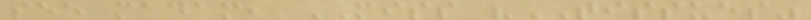see madam, MISS "TISSUES"
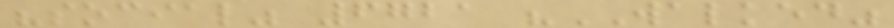"social" 6721 "WALKED"
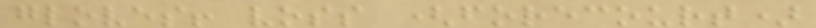gloves! voss (forecourt)
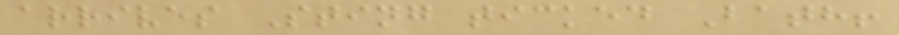arrives Sting ticked Bath!
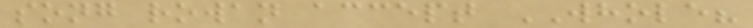song rowan accept WHOLE?
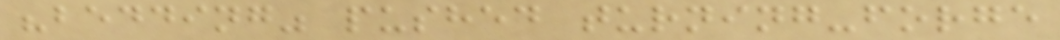"bedding" pushed turning-forge
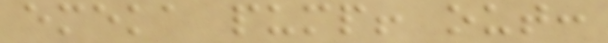emeka pump! out:
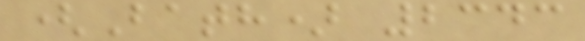(Bath) 2343
